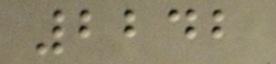2242
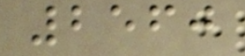2560
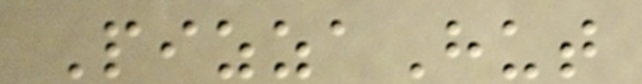PizzaHut
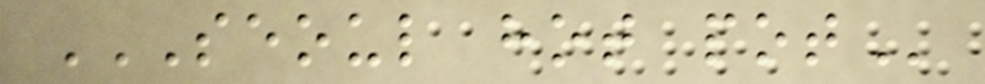SEOUL HOT POT
